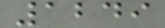1249
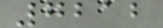7212
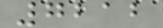7212
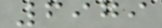6979
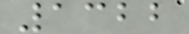1322
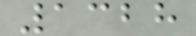1328
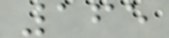165
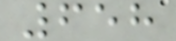658
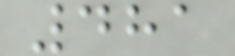481
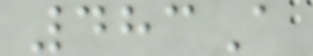483A
